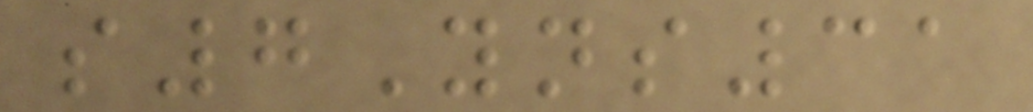s7Yns31
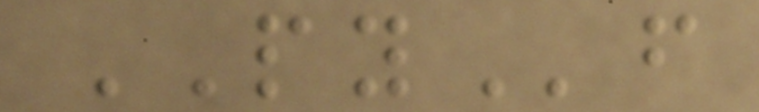PYf
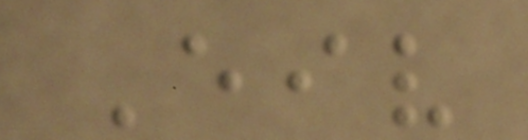Eiv
